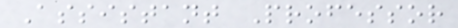Assistant Professor
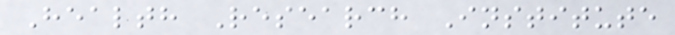Health Research Institute
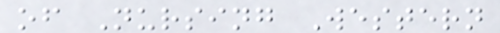of Nursing Western
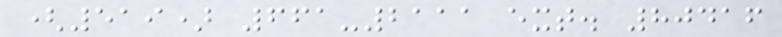(519) 661-2111 ext. 80416
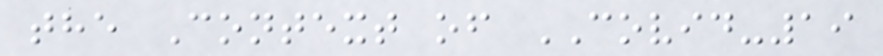the Context of COVID-19
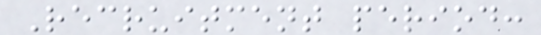Recruitment period:
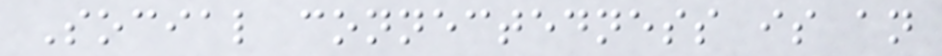Social connectedness is an
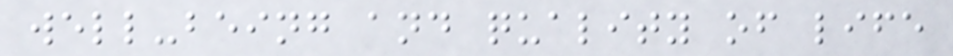well-being and quality of life
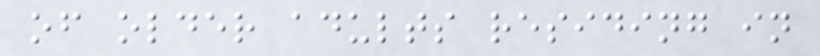of older adults residing in
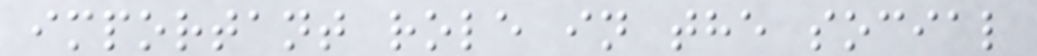important role in the social
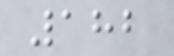182
